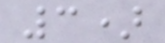3)
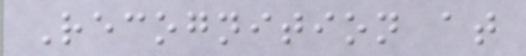Recognition at
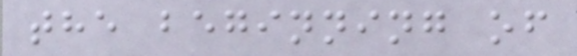the beginning of
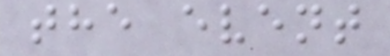the event
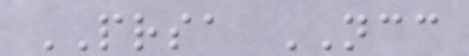PRSA NCC
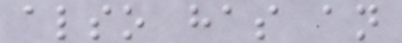also has an
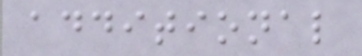additional
